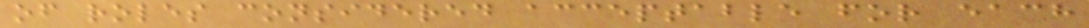of roles considered acceptable for each
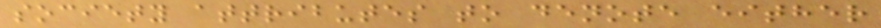society attributes to denote either
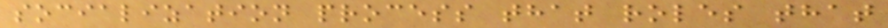socialization process that roles that
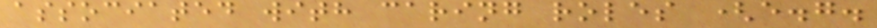associated with caring roles (e.g.
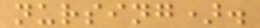nursing).
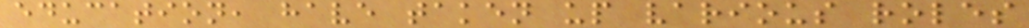education, have taken up various roles
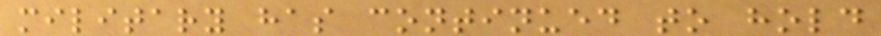military has continued to hold
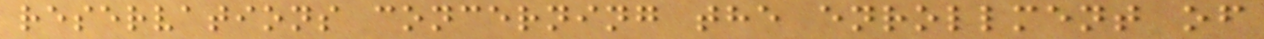reservations concerning the enrollment of
